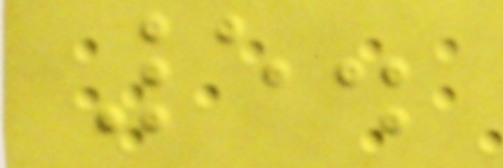5.
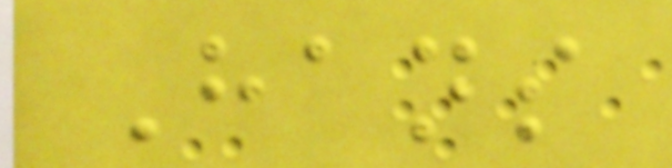Hans
